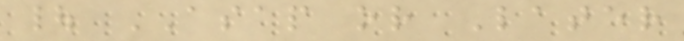| ASAP or Later
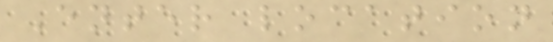Enter location
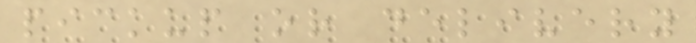pickup or delivery
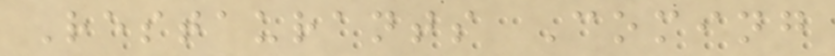Restaurants Coming
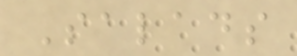Salads
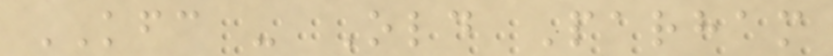KFC - Old Parham
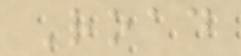Road
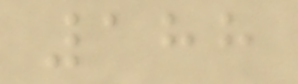188
